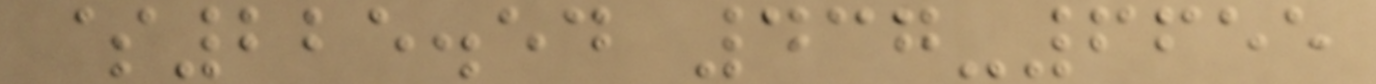$225.54 437-6655
